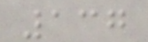137
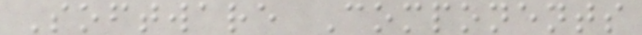Software Components
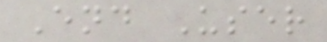End User
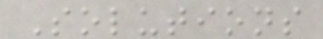Solutions
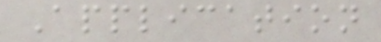Application
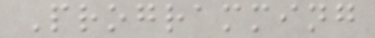Programming
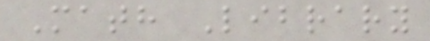Math Library
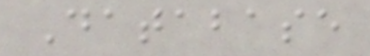Database
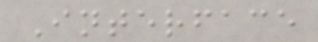Interface
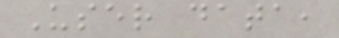User data,
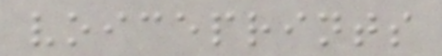voiceprints
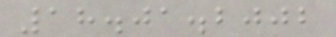18.01.2002
